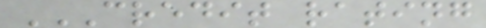CREDIT RATING
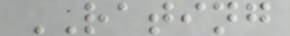RATING
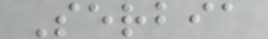Serbia
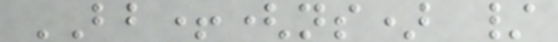BB+(ns) /
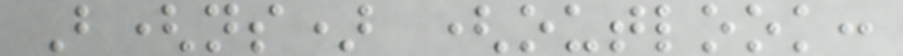B(ns) (outlook:
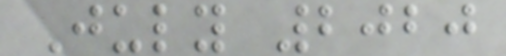July 2020
